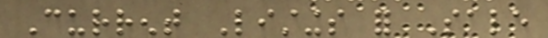Current Listings for Sale
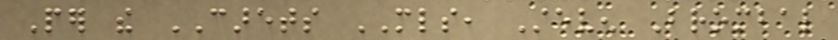Per the CARETS MLS, Steven Brombal
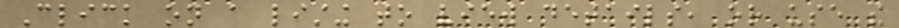Click on a listing to view details, or use the
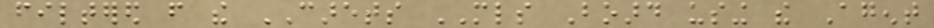filtered from the CARETS MLS Board using the Agent
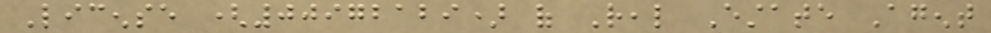License (00972129) of Real Estate Agent
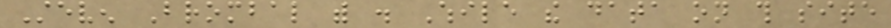Steven Brombal with . While the data on this site
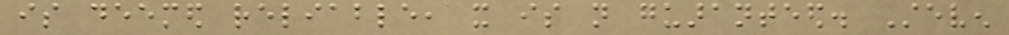is deemed reliable, it is not guaranteed. Steven
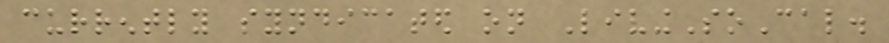currently syndicated on LivingSoCal.
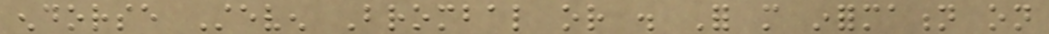endorse Steven Brombal or . For more information on
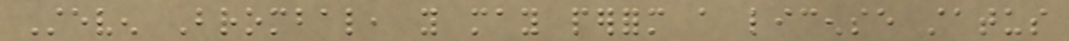Steven Brombal, you may perform a license status
